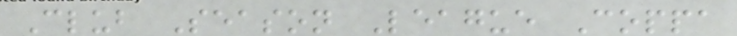Club Season League Coppa
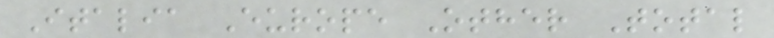Italia Europe Other Total
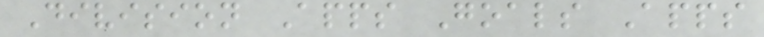Division Apps Goals Apps
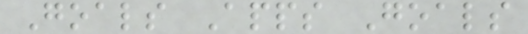Goals Apps Goals
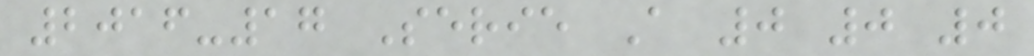2016-17 Serie A 0 0 0
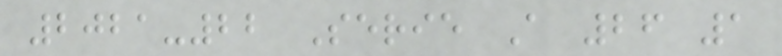2021-22 Serie A 26 1
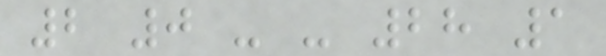2 0 - - 28 1
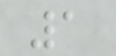1
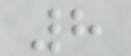8
